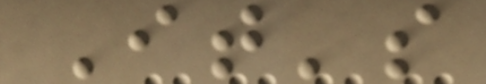It's
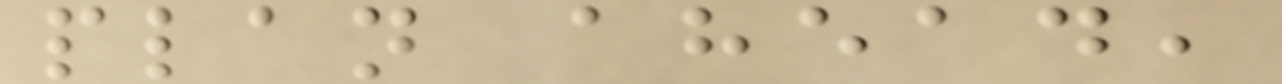plan ahead,
